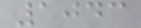1043
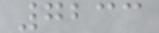7233
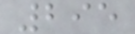295
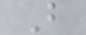B
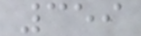359
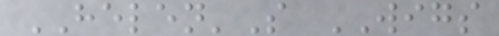HELEN'S WIGS
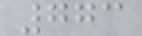773
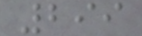299
